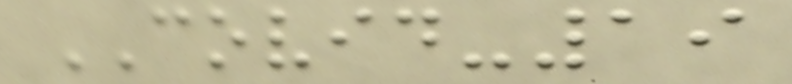COVID-19
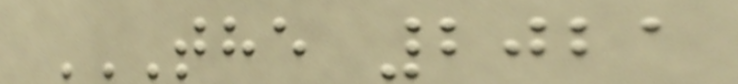THE 2021
